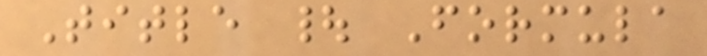Title | Formula
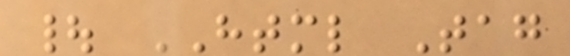| HTML Tag
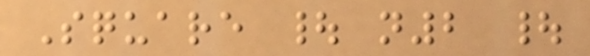Square | n2 |
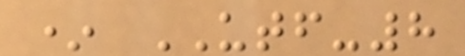* UTF-8
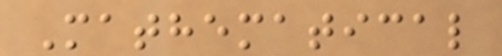Mathematical
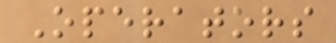Operators
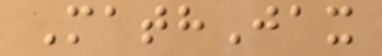MathJax
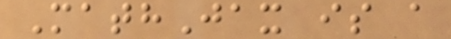MathJax is a
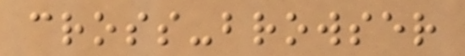cross-browser
